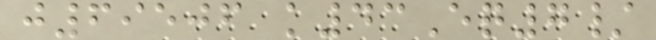j69506 k43Eq7/
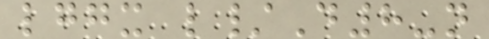lggx l/D8-n
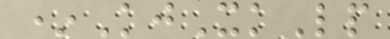*KjXkLp
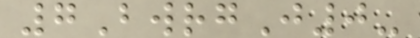7BwrgJ0-
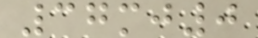37mj0
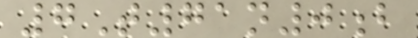7T71n0b
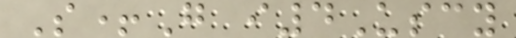S+G i4Uscy
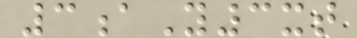3aY3xt
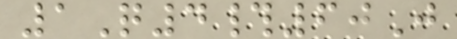1Q4#60J
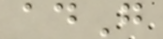adG
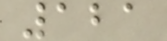121
